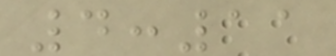4:11
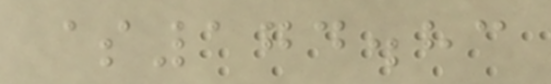$174.83
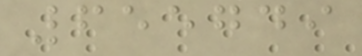655749
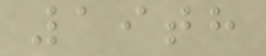19th
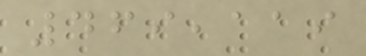469,119
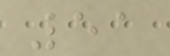51
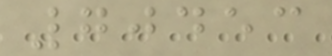70453
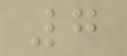7
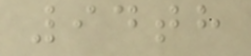94th
